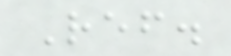Ref.
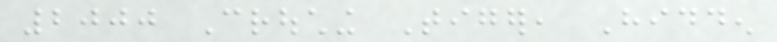2000 Crouching Tiger, Hidden
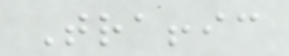Traffic
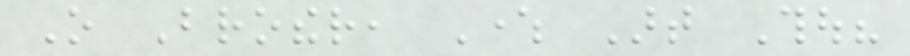O Brother, Where Art Thou?
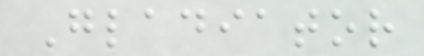Gladiator
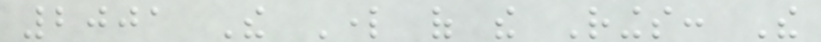2001 The Lord of the Rings: The
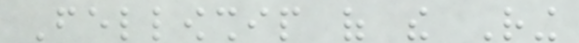Fellowship of the Ring
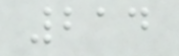214
